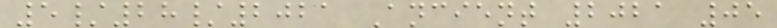5/28/2021 Ancient 2021 05
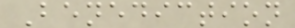Benediction
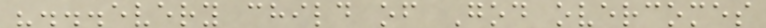"...every child of God overcomes
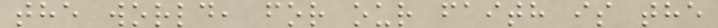the world, for our faith is the
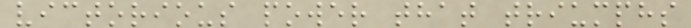victorious power that triumphs
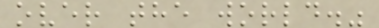over the world."
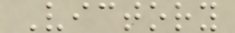Victory
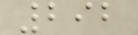292
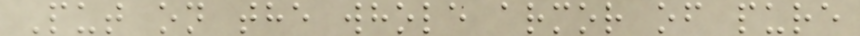Put on the whole armor of pure
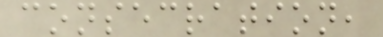consecration,
